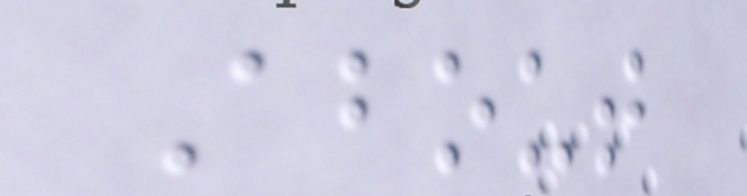About
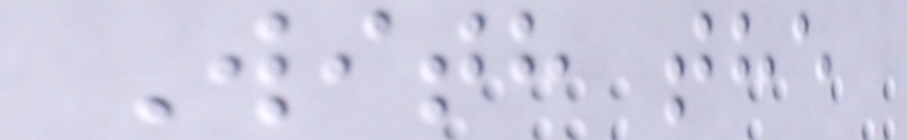With the
